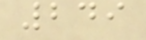249
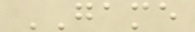GAME
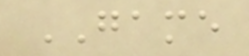GAME
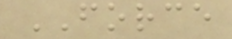FORCE
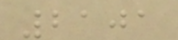2101
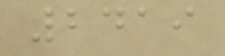2419
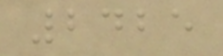2425
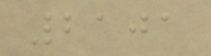2101
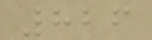826
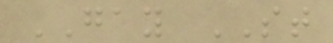GAY ST
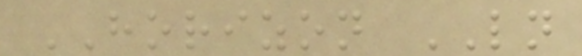HORIZON LN
